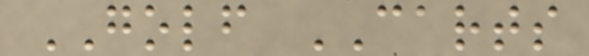GOLF CARTS
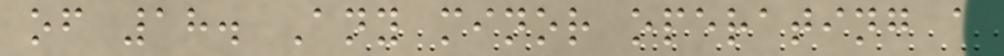of 18. Any minor operating a
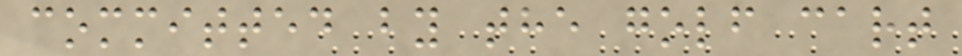committed by the golf cart
